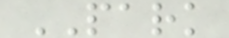PARK
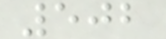502
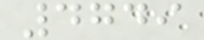4749
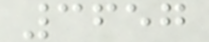3657
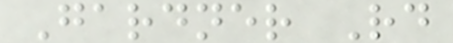Gardner Rd
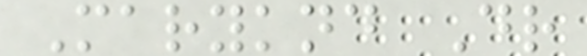Maryknd Dr
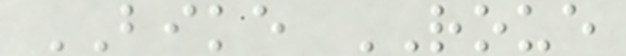BIKE ROUE
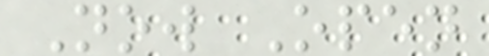Now Open
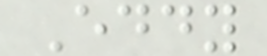Eddy
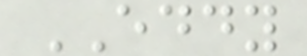EDDY
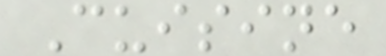Cuisine
